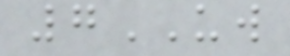7UW
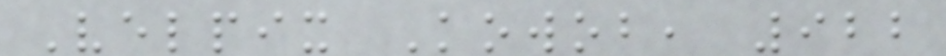Velpix Kowob, 922
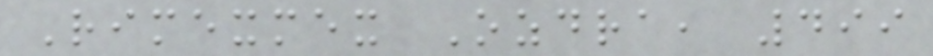Rimexmex Ozdra, 499
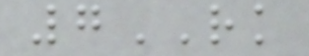7RK
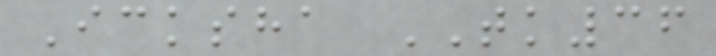Icksha TK36
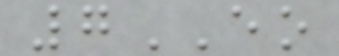7EO
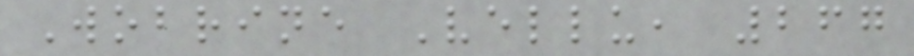Wobrine Vellu, 267
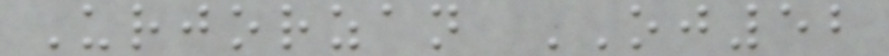Urjorzan OJ52
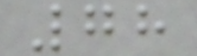78
